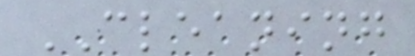CLEANING
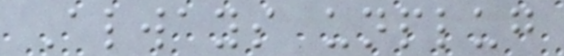Always unplug
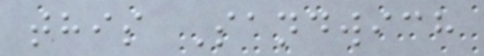this Sandwich
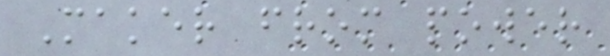Maker from power
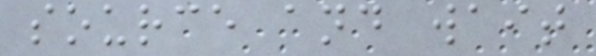source and wait
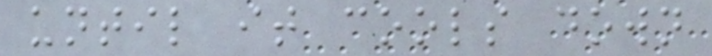until it cools down
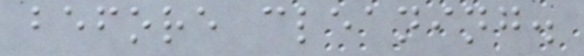before cleaning.
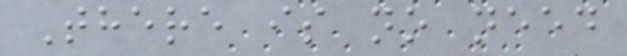There is no need
